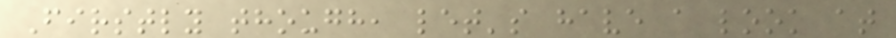Firstly though, let's have a look at
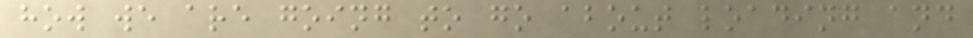how we are going to go about loading and
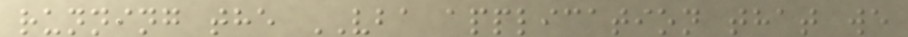running the VBA application that we
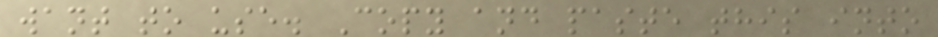want to use. Copy and paste this into
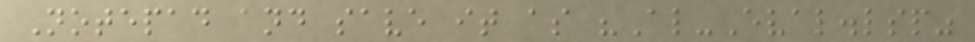Notepad and save it as "Al-Eval.lsp"
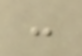:
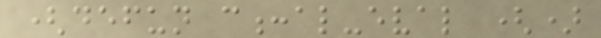(defun c:al-eval ()
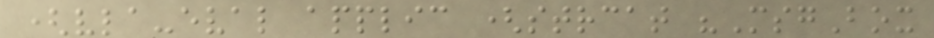(vla-eval applic (strcat "MsgBox
